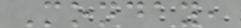Monday,
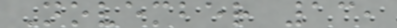November 13,
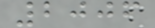2006
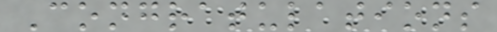Congratulations
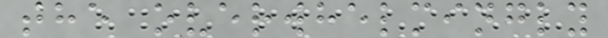the overwhelmingly
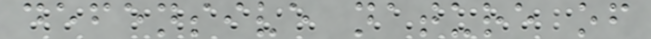defensive nature of
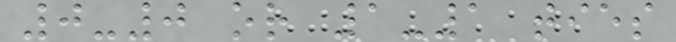0-0 or 1-1 ties
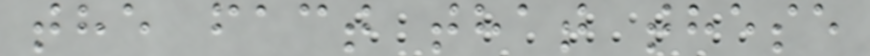the fact that these
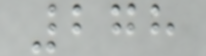278
